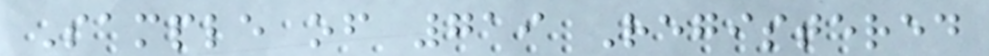Sample of 719 Registered
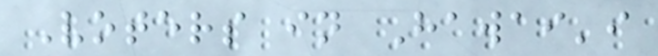Voters in Hawai'i
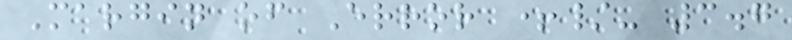Margin of Error +/- 3.7
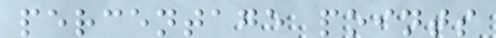percentage points
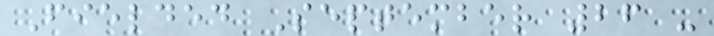Fielded September 26 -
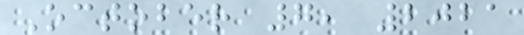October 7, 2021
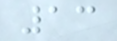13
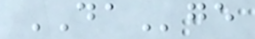DAge
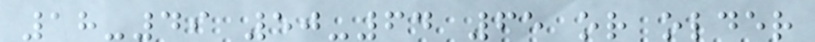18-49 50-64 65 or older
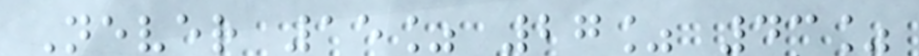Never 15% 27% 43%
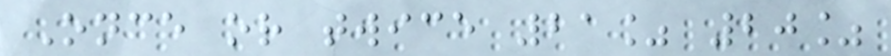Once or twice 21% 20%
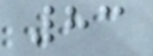83
